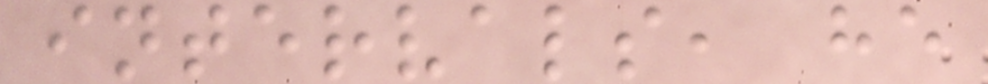intervals, he
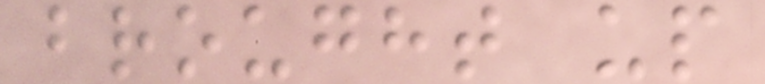brought up
